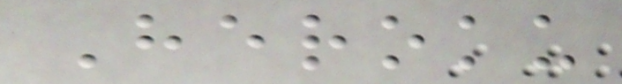Heroku
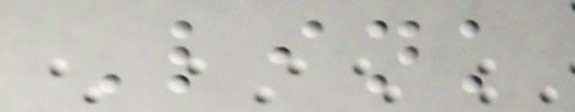Link
